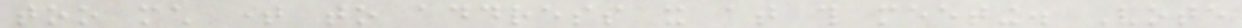too much time to address it at this meeting. Vote
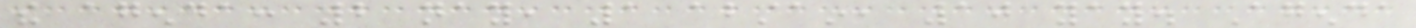the agenda: 2 nay, 1 abstain, 10 yay. Agenda
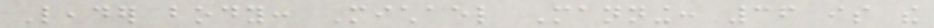Leader body: Michael Manning: 36 is the
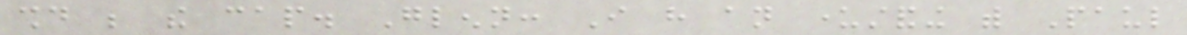should be the cap. Glenn: I have an understanding with Paul
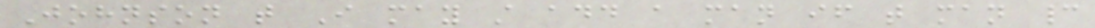Johnson that I may still add a man if that man cannot
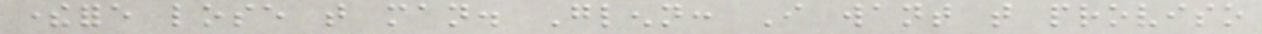therefore lose that man. Glenn: I want that proviso
